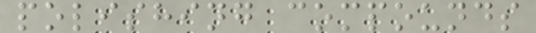polishing compounds
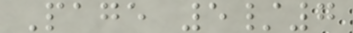Page 5/7
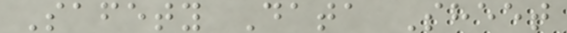Safety Data Sheet
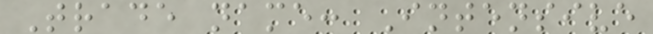Trade name: Intensive
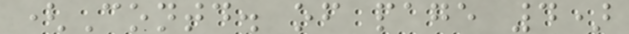(Contd. of page 4)
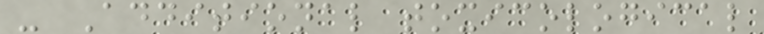- Additional toxicological
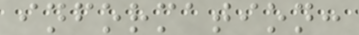information:
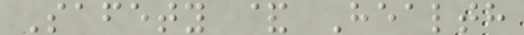Safety & Health
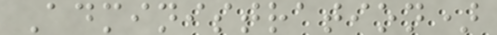Administration)
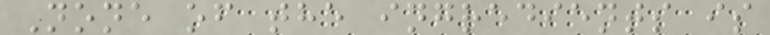None of the ingredients is
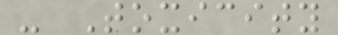- Toxicity
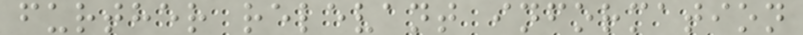further relevant information
